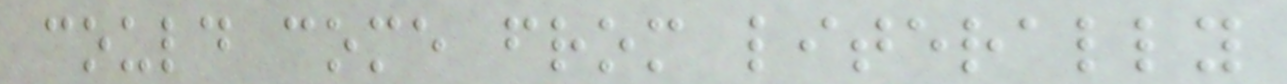could come from literally
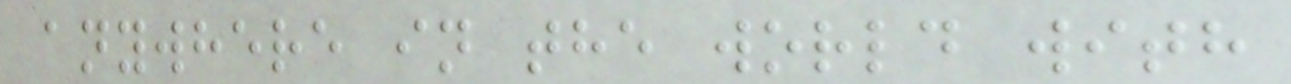anywhere in the world with
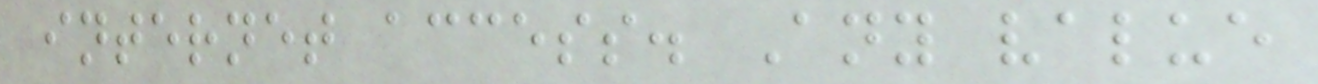internet access. Any value
